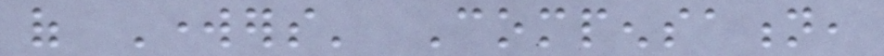of Workers' Compensation,
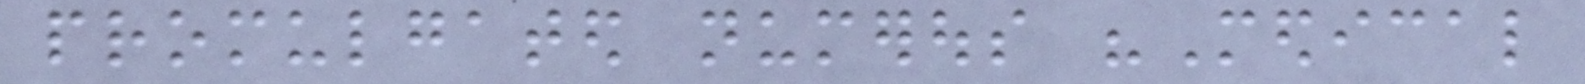promulgated numerous "Medical
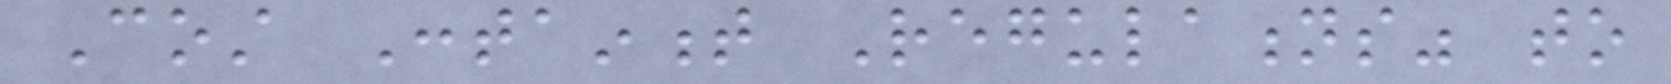Cost Containment Regulations" to
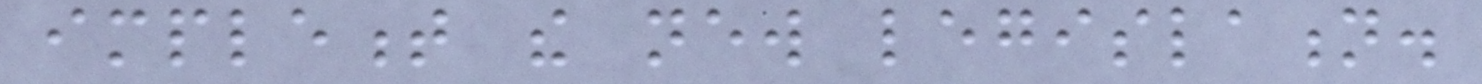implement the new legislation.
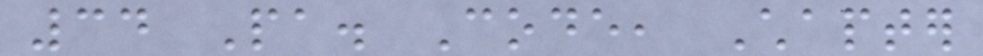34 Pa. Code, Chapter
